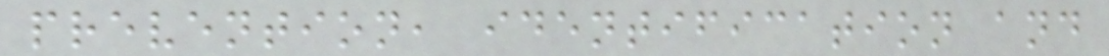prevention, identification and
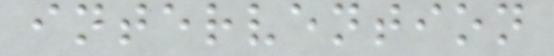intervention
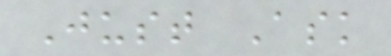Just Ask
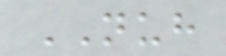NUH
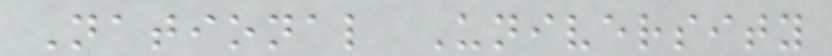National University
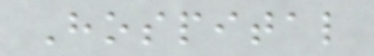Hospital
